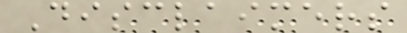Disclaimers
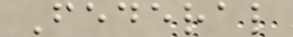Federal
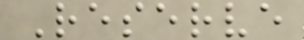Reserve
